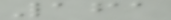161
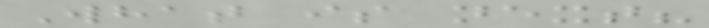What is next?
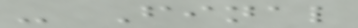- Final
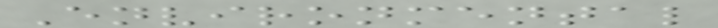Environmental
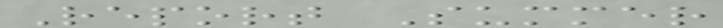Report Summer
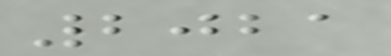2021
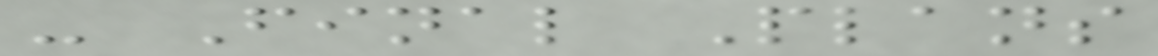- Final Plans
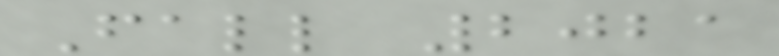Fall 2021
